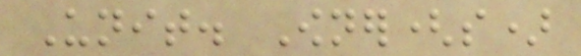Unit. Owner(s)
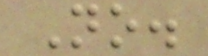No.
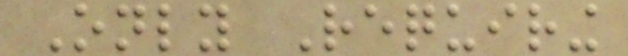Only Requiring
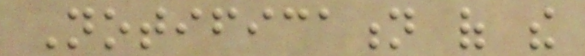Notification of the
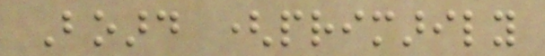Board (primarily
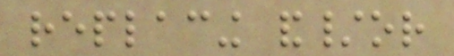replacing and/or
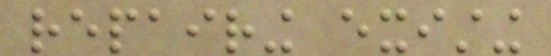repairing existing
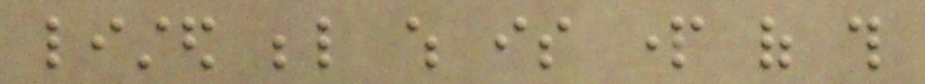listed below which is part of this
